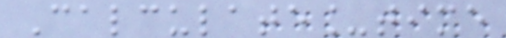Calculate_time
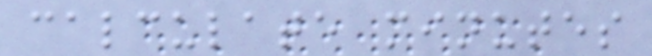calculate minutes
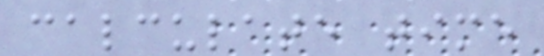calculate time
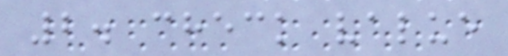2. check value
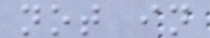not in
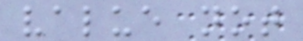value not
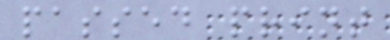passed print
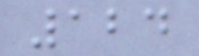124
